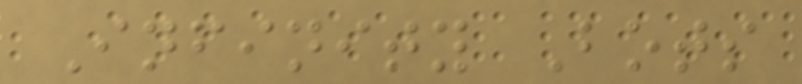Infinity Bots
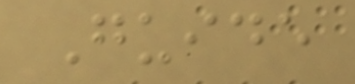Guide
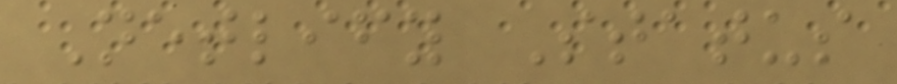Netlify Status
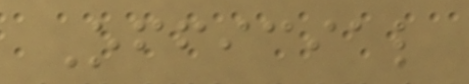Official
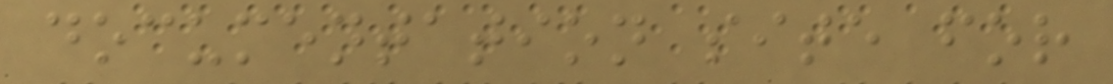documentation site for
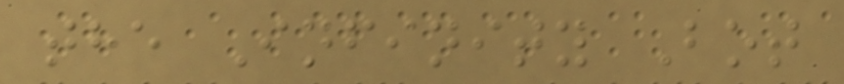the Infinity Bot
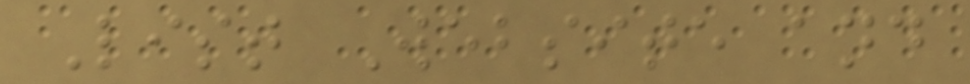List Website and
